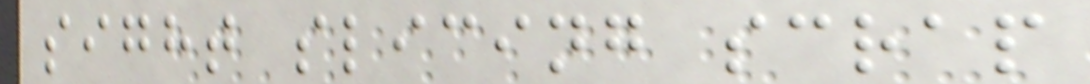sight slicing scrap
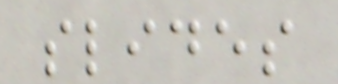slides
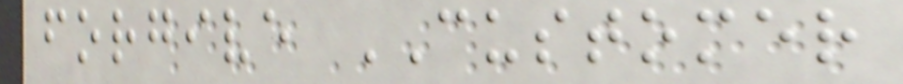forgive CUSTOMER
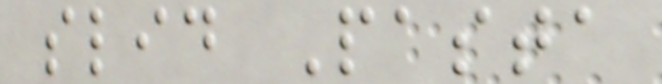slid Pasta
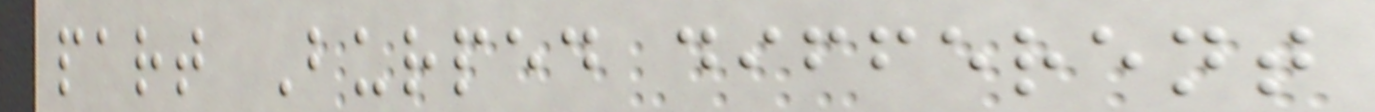part Burped different
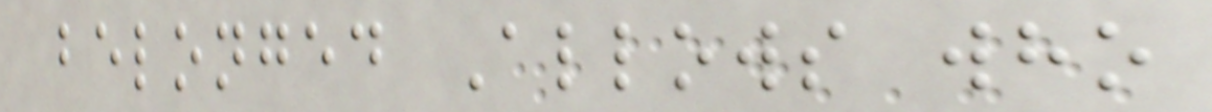belonged Allows who
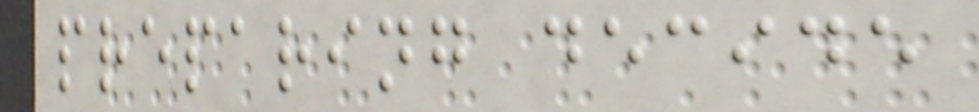preparing decide
